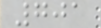701
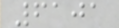6101
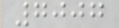7007
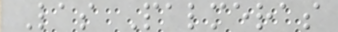Las Palmeras
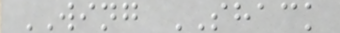WING SHACK
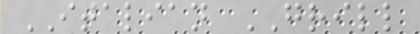ITALIAN GRILL
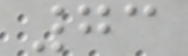73
